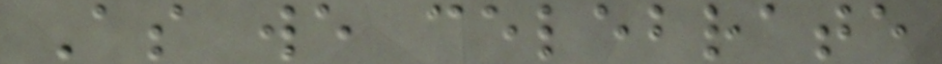As we celebrate
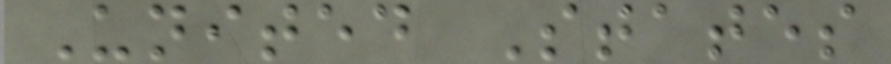United States
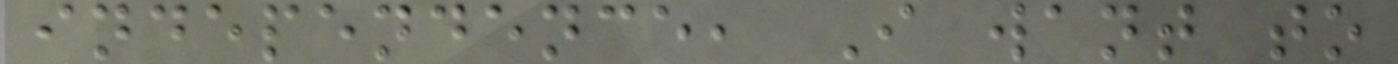independence, I want to
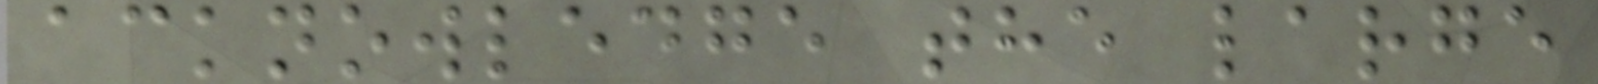acknowledge the large
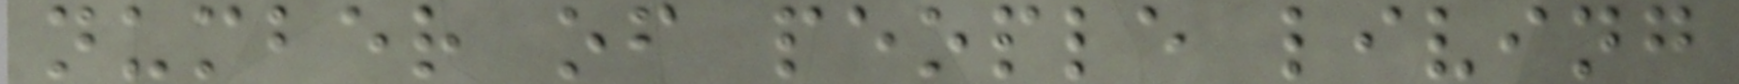number of people living
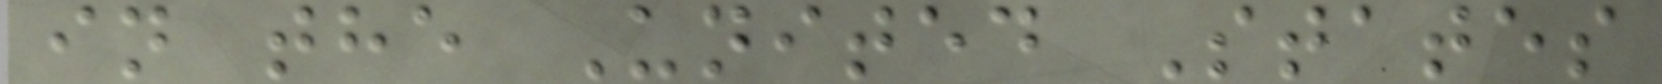in the United States
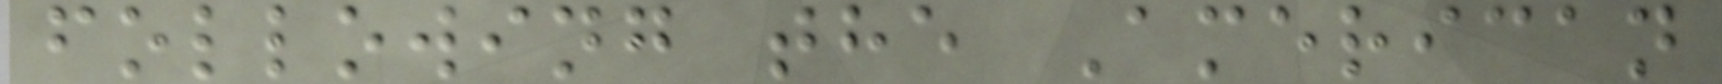following the American
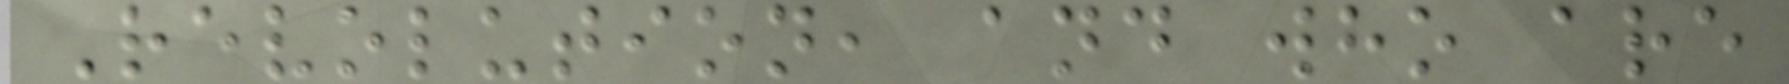Revolution, and who are
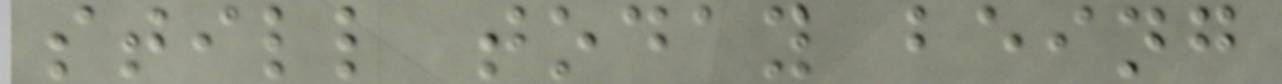still today being
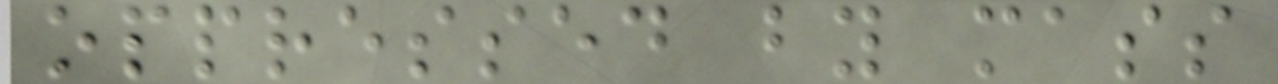oppressed by mass
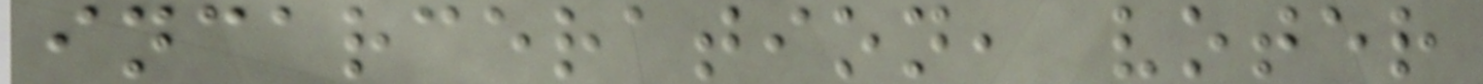incarceration, voter
